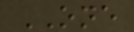ONE
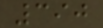390
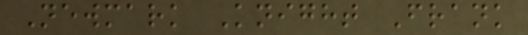Newmark Knight Frank
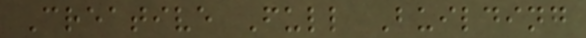Creative Full Building
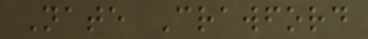Nate Crawford
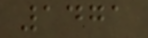1471
